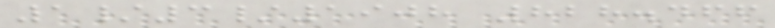1/3/1908 828.466
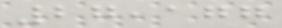27,177
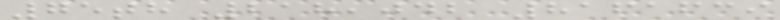75th 218,042 8161639
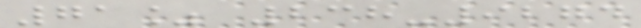71% 238-9274
